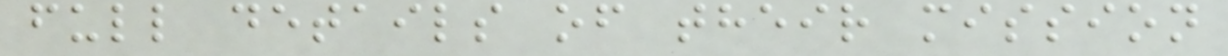full details of their mission
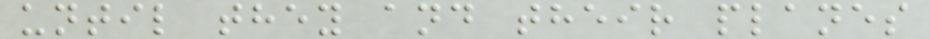until they and their planes
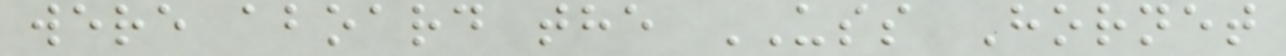were aboard the USS Hornet
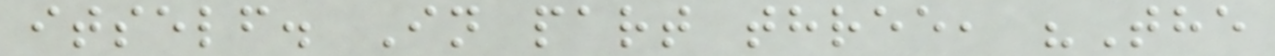itself. In part three, "The
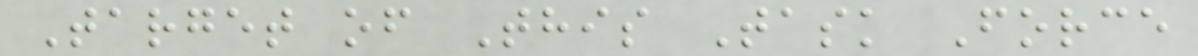Target of This Task Force
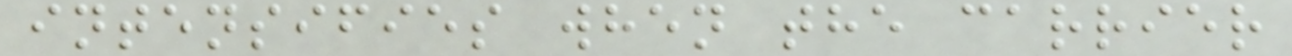intensifies when the carrier
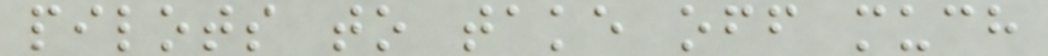pilots to take off much
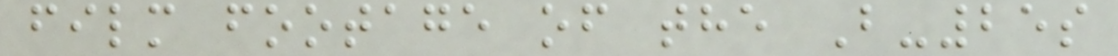film footage of the B-25s
